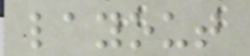layout
